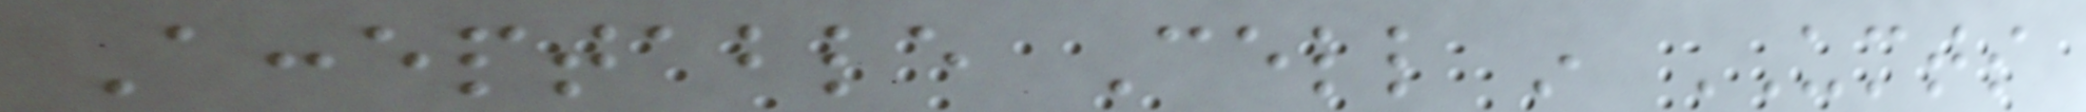Acceptable Cell in UMTS
